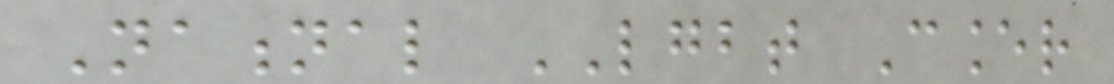National LGBT Cancer
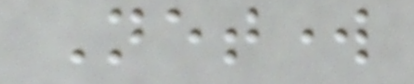Network
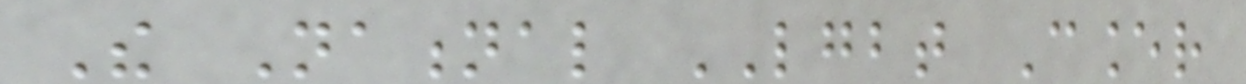The National LGBT Cancer
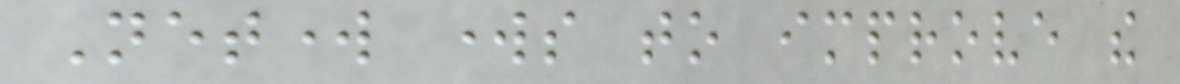Network works to improve the
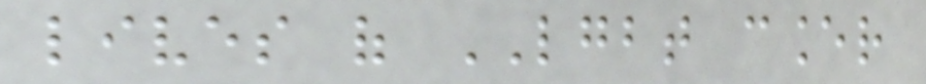lives of LGBT cancer
